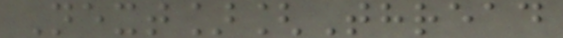Next][Thread
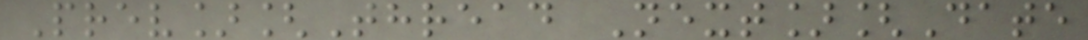Prev][Thread Next][Date
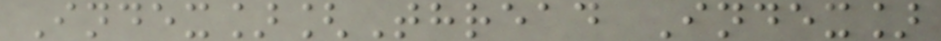Index][Thread Index]
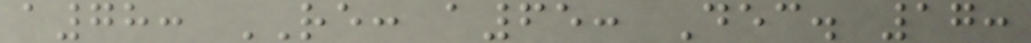a78: RE: a65: Dec. 17:
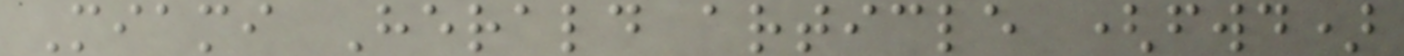Miami Herald article (fwd)
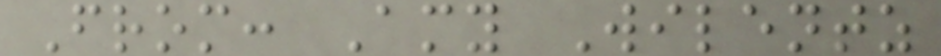From: Amy Wilentz
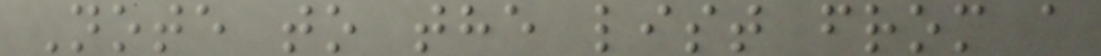Note to the list from a
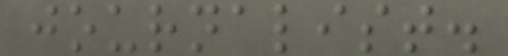journalist.
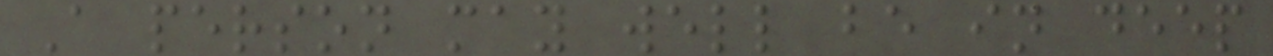A person may well be in deep
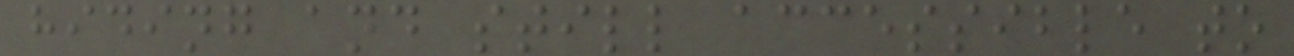hiding and still accessible to
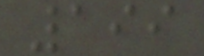199
